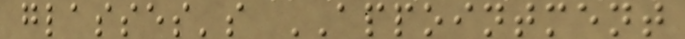glasses's APPOINTMENT
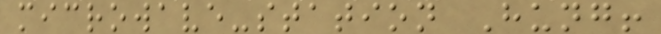microwave-station Hung!
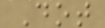Dot
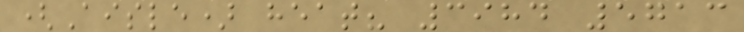(Aisle) heat? 3984 5713
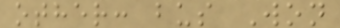other: bus Won
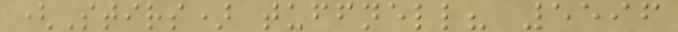(Stirs) tuffnell? 5596
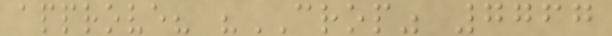approve? "CROP" 7767
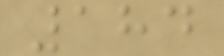184
